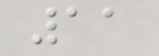11
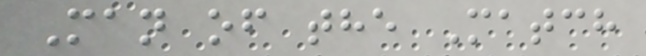Man of the Match
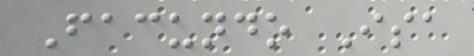Facundo Isa
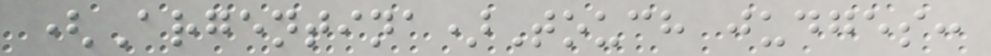(Argentina)Touch judges:
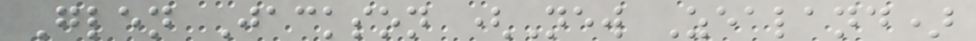Glen Jackson (New Zealand)
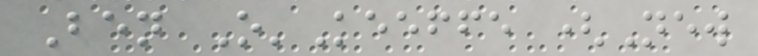Ben O'Keeffe (New
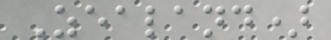Zealand)
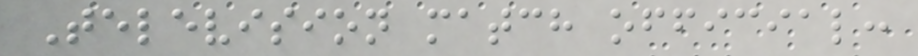Television match official:
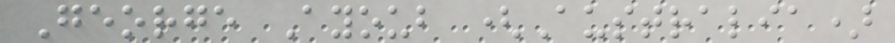George Ayoub (Australia)
